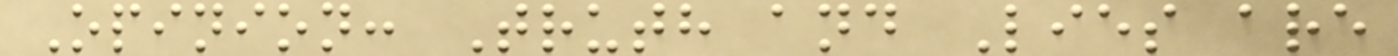Opinion: Truth and Lies are
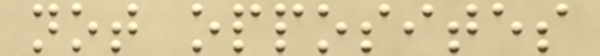not opposites
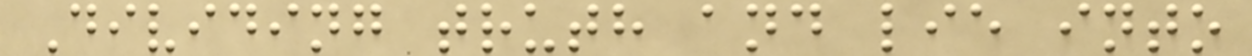Dividing truth and lie into
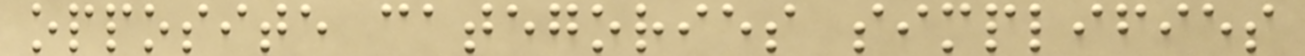opposite categories simplifies
